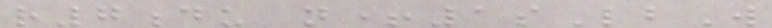r7du n+1sLbW
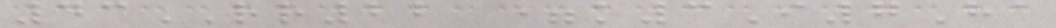43RR22 =k3I7Ha
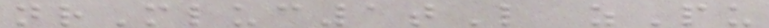nrMluc1tL zPu
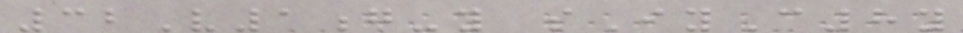32V1g-y sIyC8y
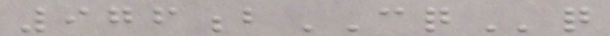976bCQq
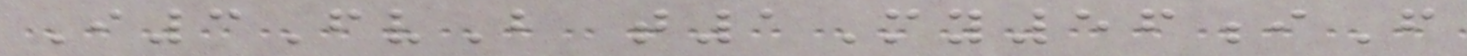I3FvB t1My56iF
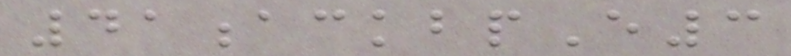41ackbpE3
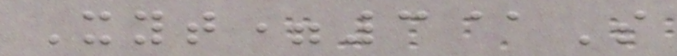Xyt=3@S
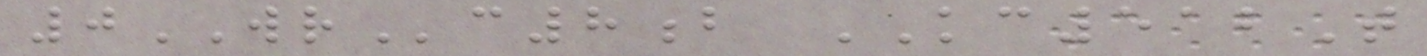0WRc8b KC512T
